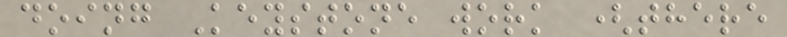doing Keystone work (there
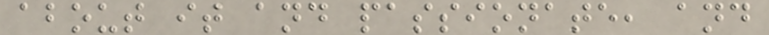about it and passionate, and
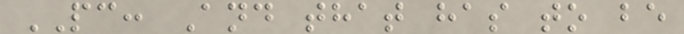PC: And that has to be
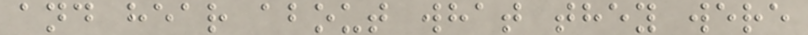and hear about what they were
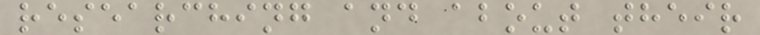researching and about their
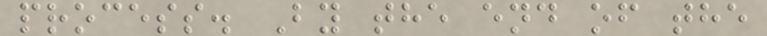process. By the end of the
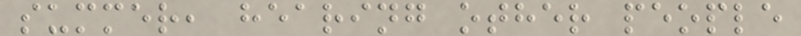summer, hearing other people
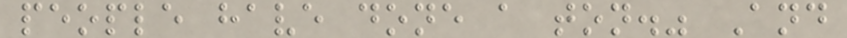people have done a ton." And
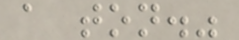a ton."
